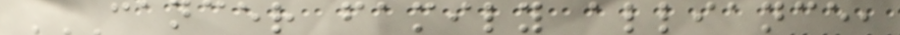CANCER FAMILY ALLIANCE,
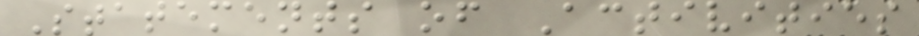Statements of Activities
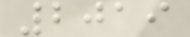2019
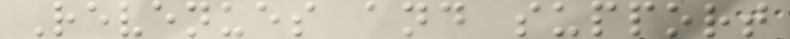Revenues and support
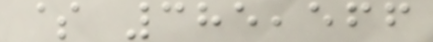$ 385,566
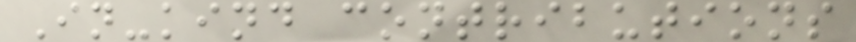In-kind contributions
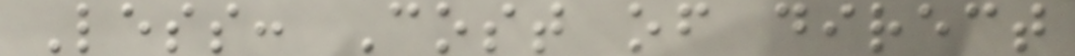Less: Cost of direct
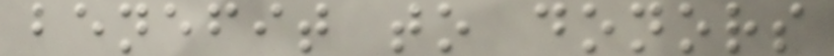benefit to donors
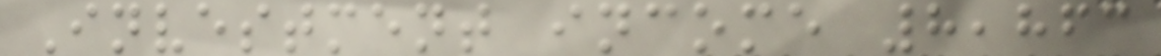Investment income 8,863
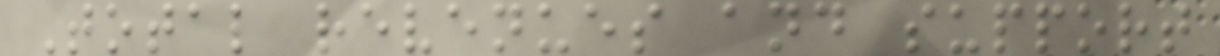Total revenues and support
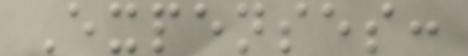Expenses:
